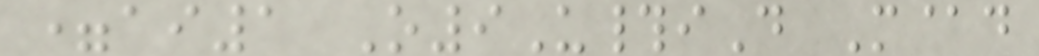=ai1 O9U#iD M@d
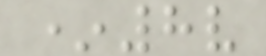*8v
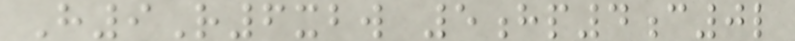H9R6xbw 5hp4c0l
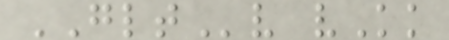GLTv vKk
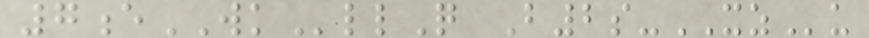7eWKllQ B2s-XZu
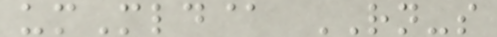umMld@ RN-s
